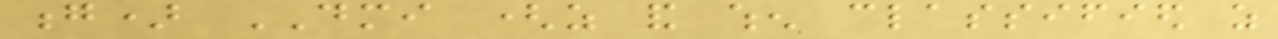g) DMI (as and when classified as
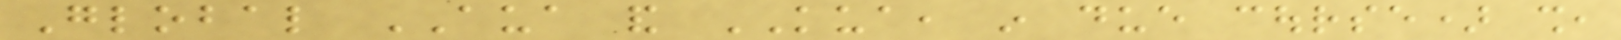Global AUA and KUA, in due course) shall,
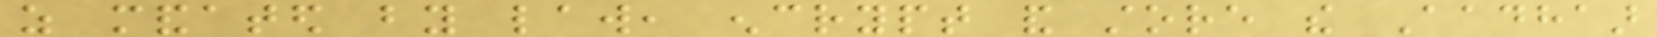as mandated by law, encrypt and store the Aadhaar
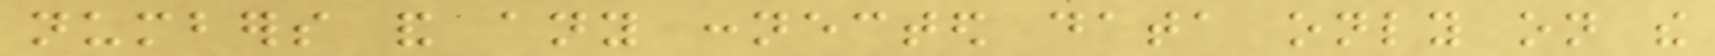numbers and any connected data only on the
